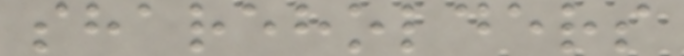shareholders
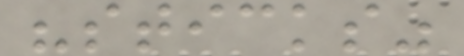"sticks"
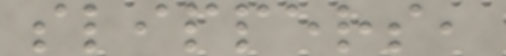slippers,
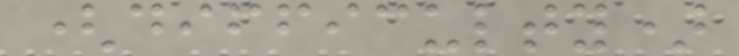(difficulty)
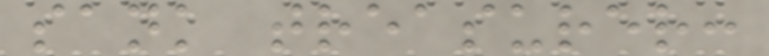sank treasurer:
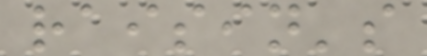raisin's
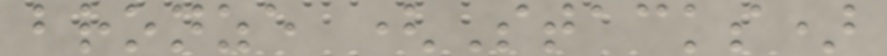bronze (Stacks)
